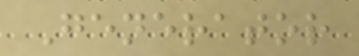Generator
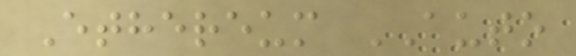Ethereum AUTO
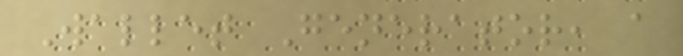Wallet Generator, a
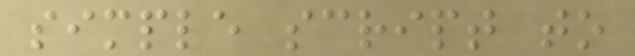simple script to
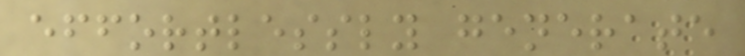effortlessly generate
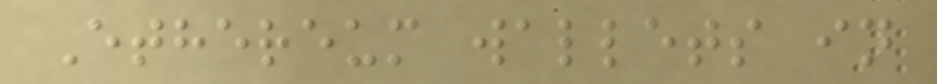Ethereum wallets in
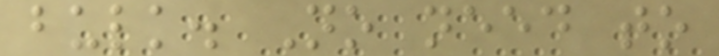bulk. No need to
